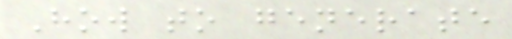How to generate
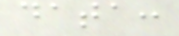data:
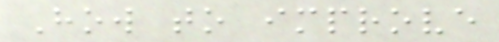How to improve
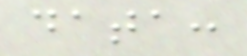data:
